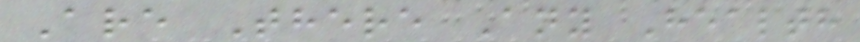Are There Any Health
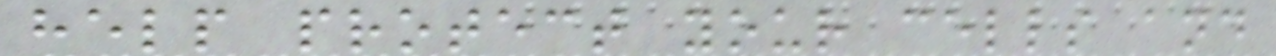help protect your cells and
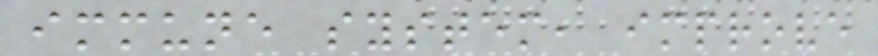immune system, improve
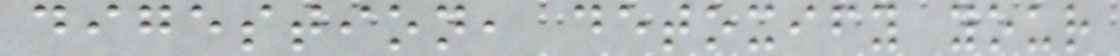digestion, detoxify your
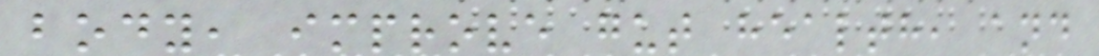body, improve gut health, and
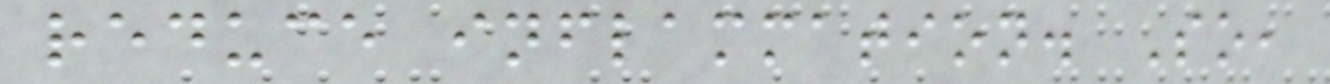reduce inflammation. So,
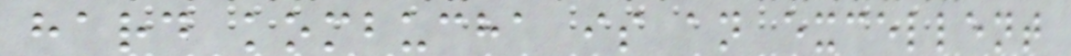hard kombucha is an excellent
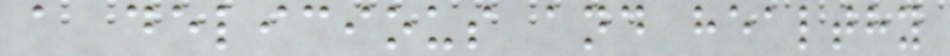a delicious and healthy
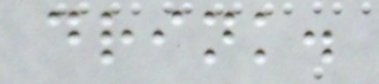drink.
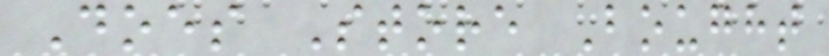Does Store Bought
